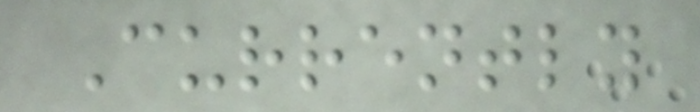Currently
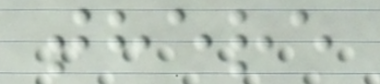there
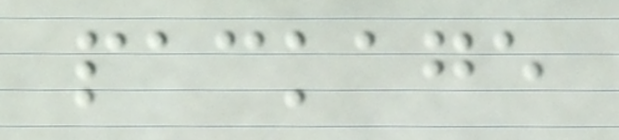package
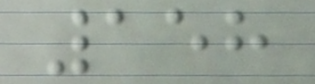158
